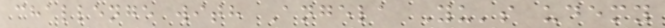challenge with Angela Yu's udemy
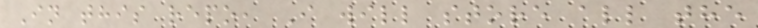In this repo, I will store all the
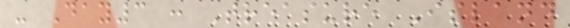- Day3 : Treasure Island
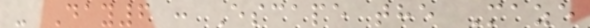- Day6 : Escape the Maze
